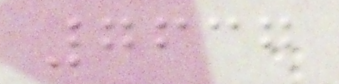7637
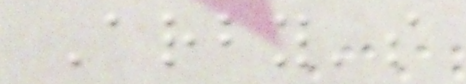Arby's
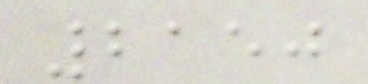2150
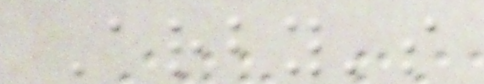Arby's
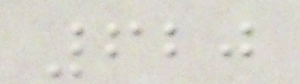620
